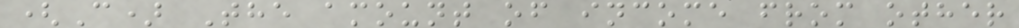(C) The amount of income from other
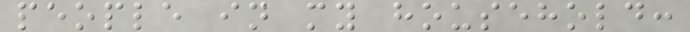people in my household:
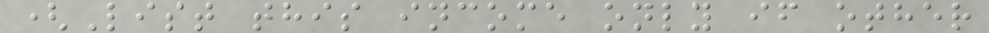(List this income only if other
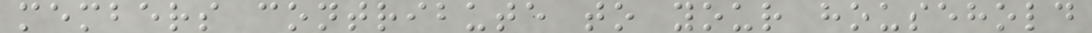members contribute to your household
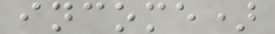income)
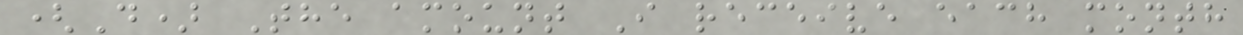(D) The amount I receive each month
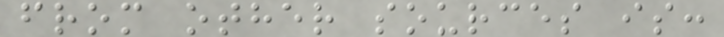from other sources is:
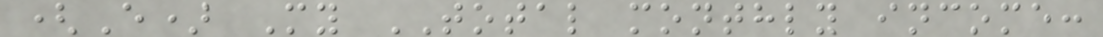(E) My TOTAL monthly income:
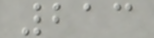213
